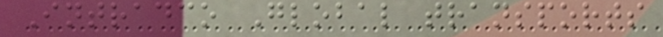Intradco Global transports
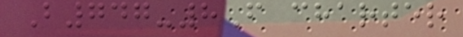B747-8F charter
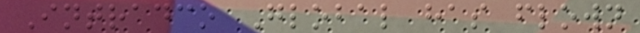Intradco Global has flown
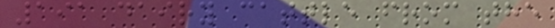191 dairy cattle from the
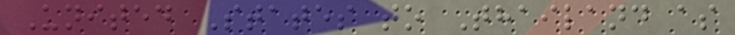United States to Thailand as
